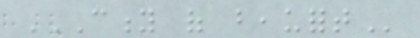CITY OF BEAUFORT
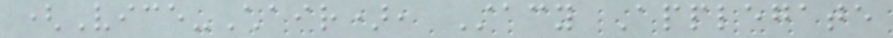(Vice-Chair), Stacy Applegate
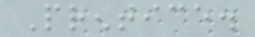Prentice.
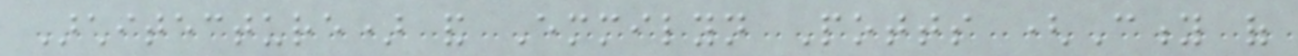Architecture) and Emmilyn Potts (City of
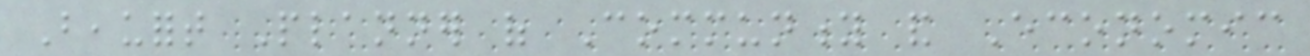Beaufort Planner of Community and Economic
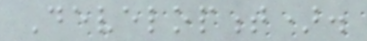Development).
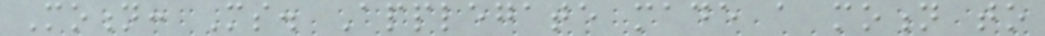Motion: Ms. Applegate made a motion to
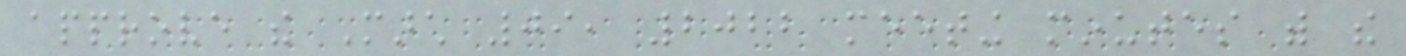approve the March 09, 2022 meeting minutes with the
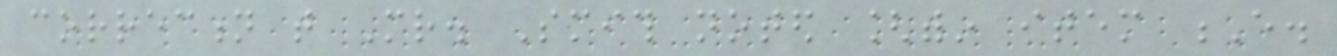correction that Mr. Smith noted [within item E.
